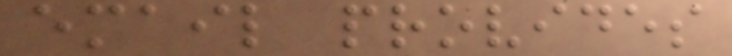email provides
